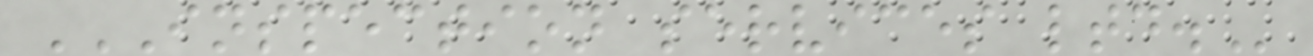INSPECTION SERVICES LTD.
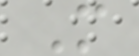M
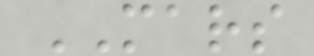MARS
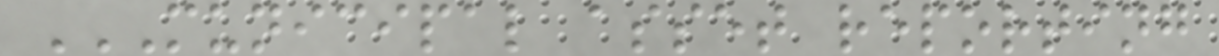MUNICIPAL ASSET REPORTING
